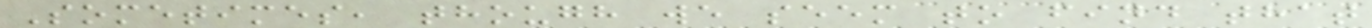Sometimes, though we seem to find that
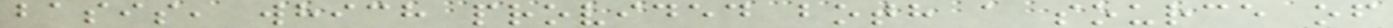basis, which provided both a source of
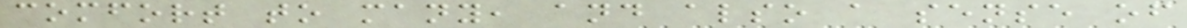comfort to many, and also a sense of
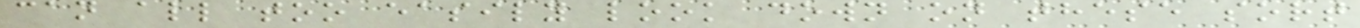can all too easily look down on these sort
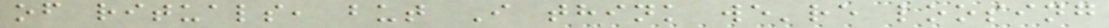of rituals, but I think we're loosing
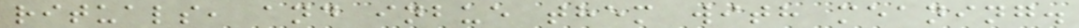rituals, and inbue them with meaning.
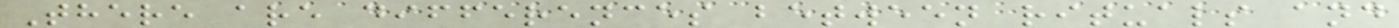There are differences between rituals and
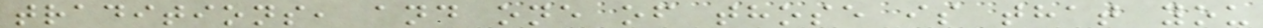traditions, and one of those is that you
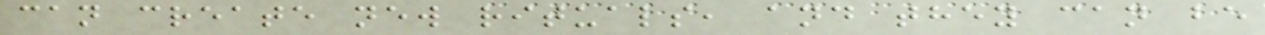can create new rituals, and they can be
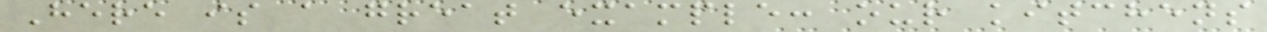Here is a great example: our kitchens
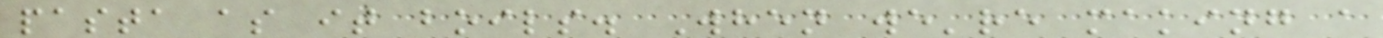pasta as it boils. When we're making a
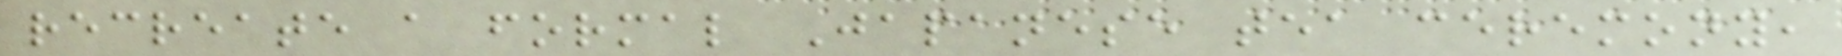recreate a formal Japanese tea ceremony,
